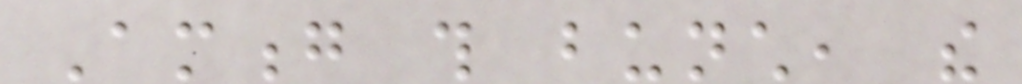Among this bunch, the
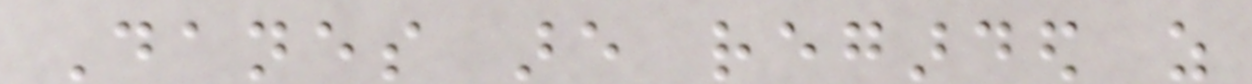Danes are regarded as
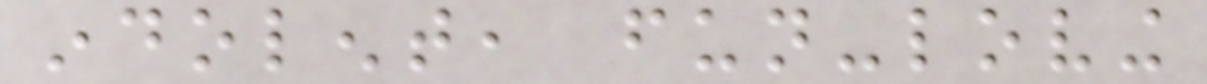indolent, fun-loving
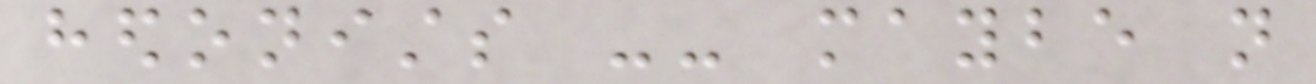hedonists -- maybe not
